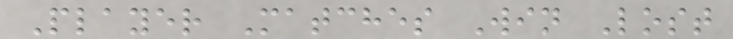Player Matches Win Lost
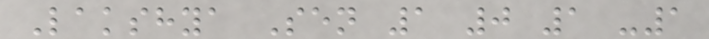Lakshya Sen 1 0 1 -1
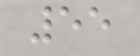55
